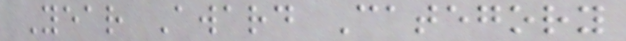Year Award Category
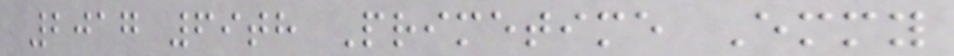2017 69th Primetime Emmy
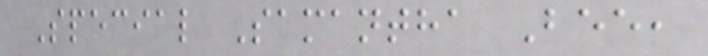Special Samantha Bee,
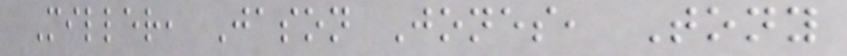Miller, Jason Jones, Tony
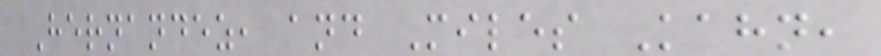Hernandez, and Miles Kahn,
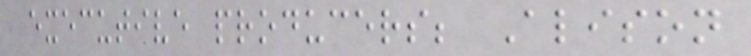executive producers; Alison
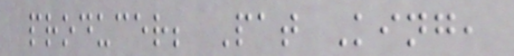producer; Pat King,
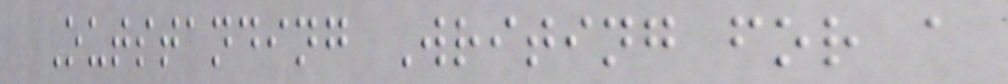Outstanding Writing for a
